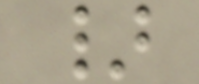}
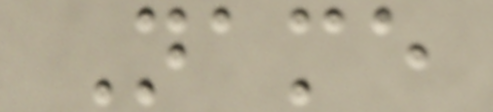Name
